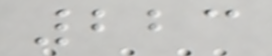223
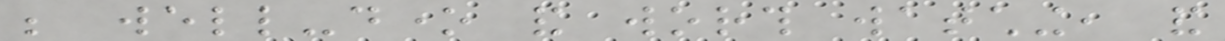be well-done and worth watching, and
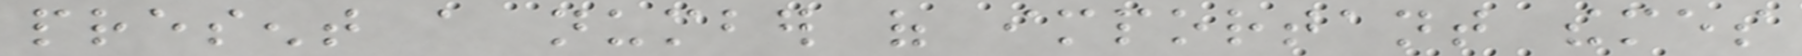present a number of important themes
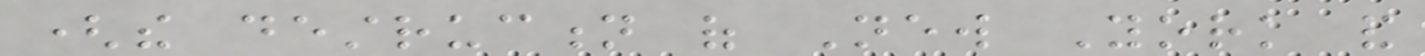(the destruction of New York and
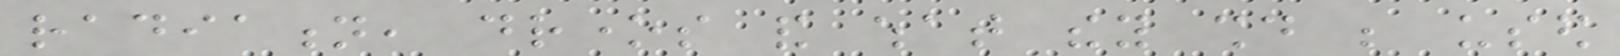radiation, drones and what they should be used
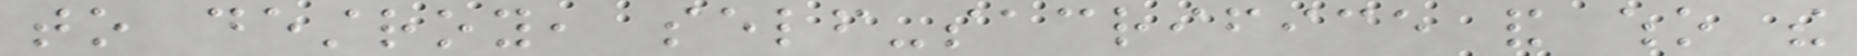to destroy, self-sacrifice and who the
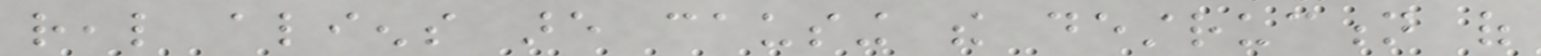real aliens are causing the destruction of
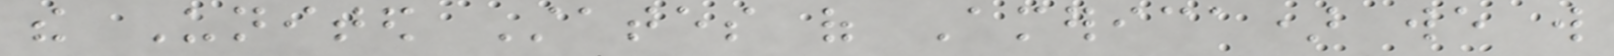the United States of America) we will
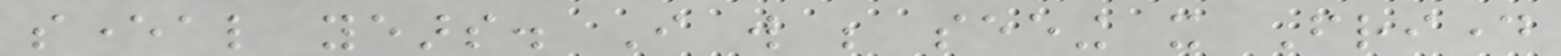several years. I will be seeing it Friday
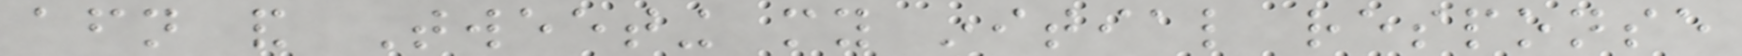afternoon and Tweeting my initial response
